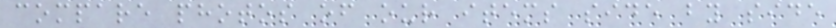compare photos of our items side by side
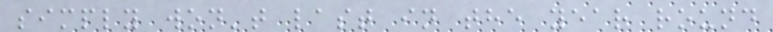simply won't last in the year round
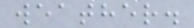weather.
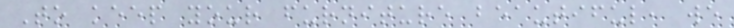To keep your furniture beautiful, we
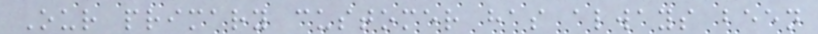Our primary customer has always been
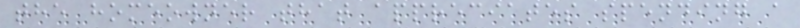the homeowner that appreciates spending a
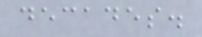decades.
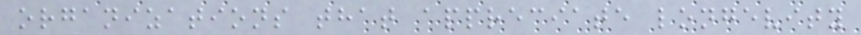organizations that appreciate longevity
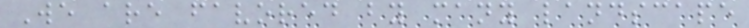We are favored by many landscape
